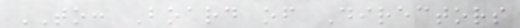TO: Board of Directors
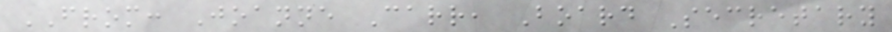FROM: Joanne Carr, Board Secretary
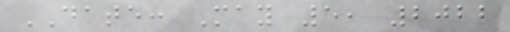DATE: May 5, 2022
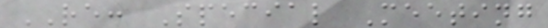RE: Special Meeting
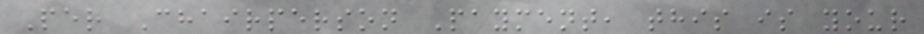Per Chairperson Payment, this is your
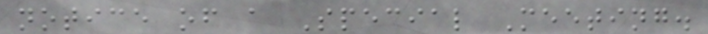notice of a Special Meeting.
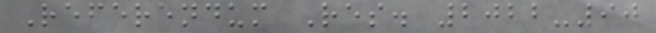Referendum Res. 2022-90
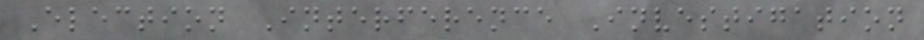Election Interference Investigation
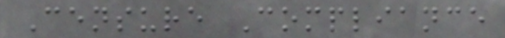Censure Compliance
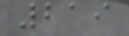219
